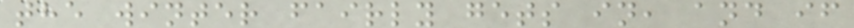the winter fairly gets in, and if
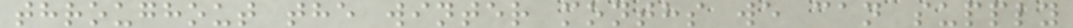throughout the winter months we can supply
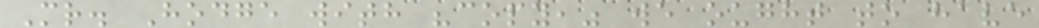Mr. Hodge with "copy," we ought to have
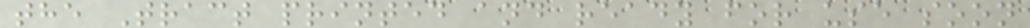the Tract printed and ready for use soon
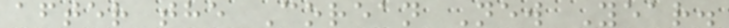after the Corean New Year.
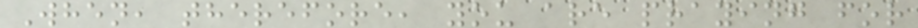When, therefore, you are praying for
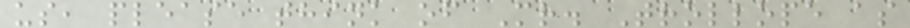us, please think of Mr. Trollope as
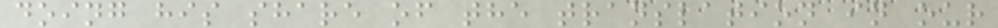doing his share of the translation in our
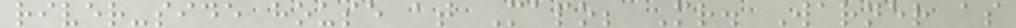river-side house at Mapo; Mr. Warner as
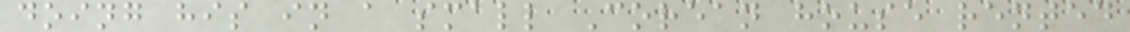doing his in a small Corean house rented
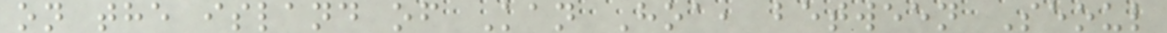on the island of Kan Hoa, between Seoul
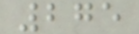275
